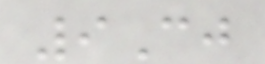9Cj
